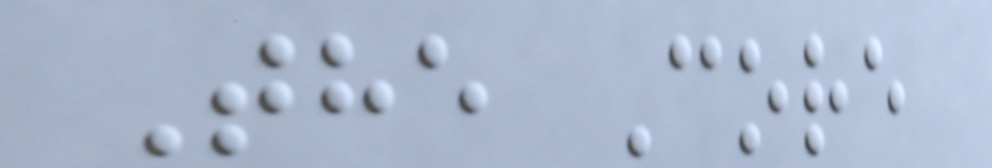The Core
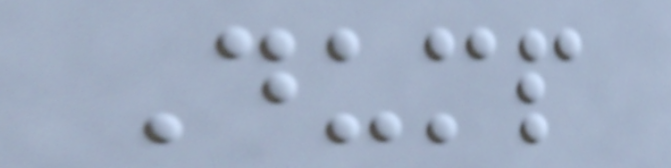Dump
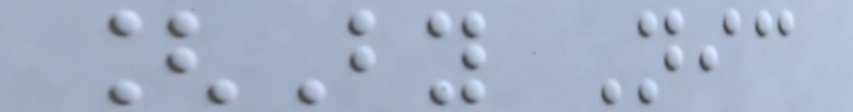[By Nic
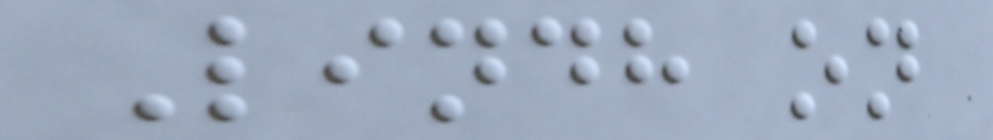Lindh on
